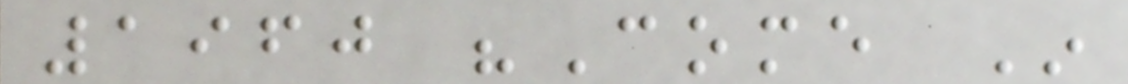1960 "Come In
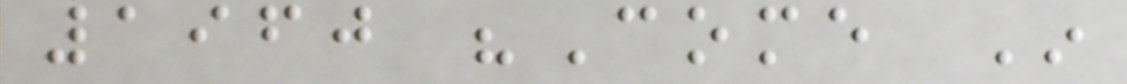1960 "Come In
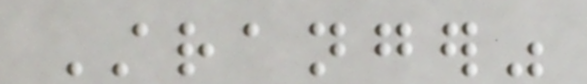Stranger"
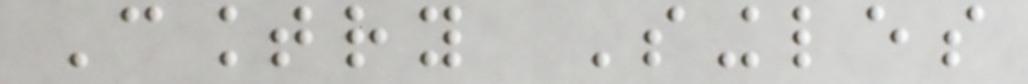Country Singles
